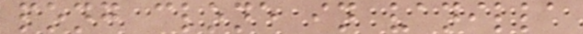pong clone in vanilla
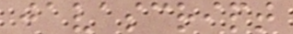javascript
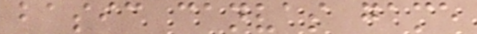basic canvas game
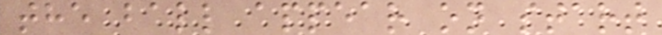the ball appear on start
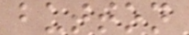button
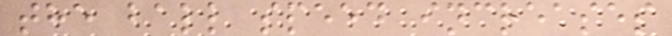the ball speed increases
